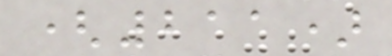(211)
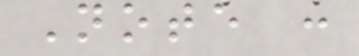Note :
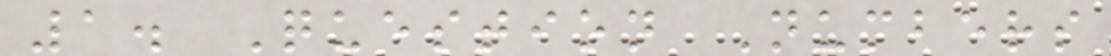1. Question Numbers
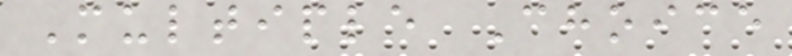Multiple Choice
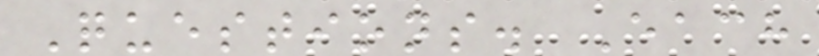Questions. Each
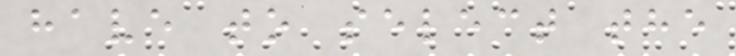have to select the
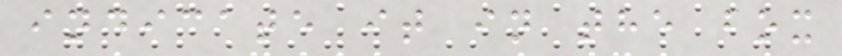indicate it in the box
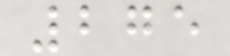275
